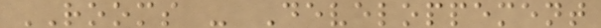ROOMS - Developpement
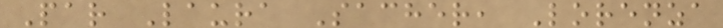Par Laura Sacher, Lorenza
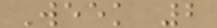Week 2
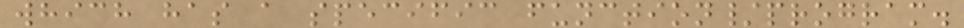which has a specific function/program.
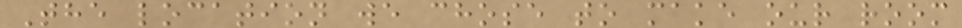The location we chose to make our room
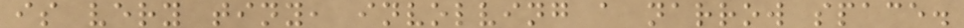is very tiny, involving a narrow space.
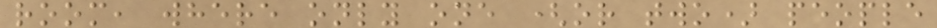room, where only one (or two) people
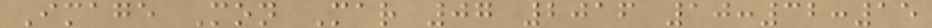Image Mon Mar 07 2016 10:32:15
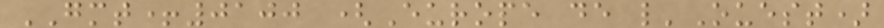GMT+0100 (Europe de l'Ouest)
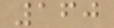160
